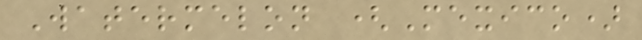Watermelon (Mexico)
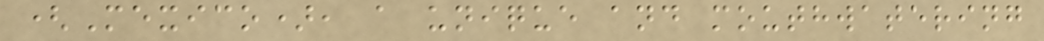(Mexico), a unique and mouthwatering
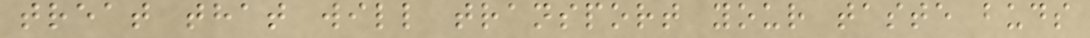treat that will transport your taste buds
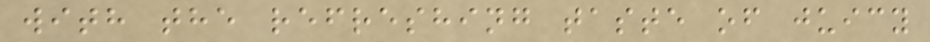with the refreshing taste of juicy
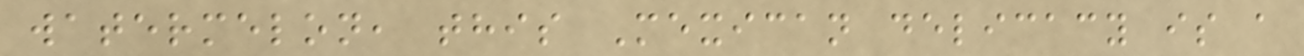watermelon, this Mexican delicacy is a
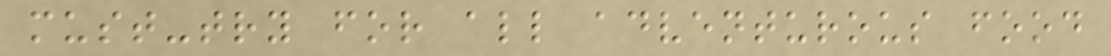must-try for all adventurous food
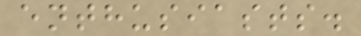enthusiasts.
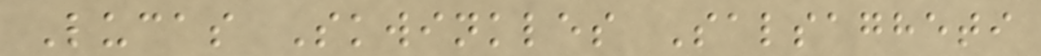Lucas Skwinkles Salsagheti
